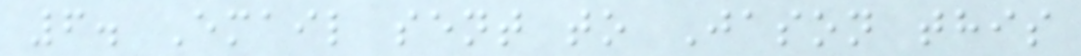6. Email sent to Jason this
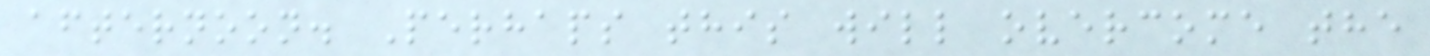afternoon. Perhaps this will overcome the
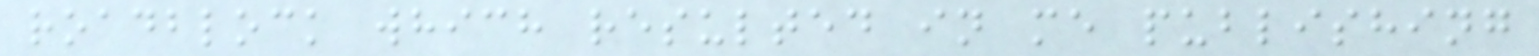roadblock which resulted in me publishing
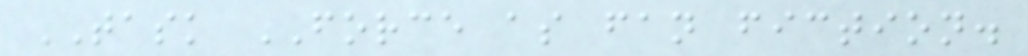TASK FORCE as fan fiction.
